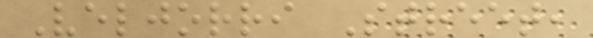Veljorri Street,
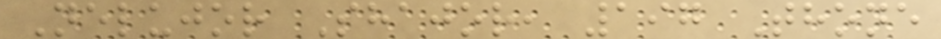Nelujor Shajor, 197 Thone
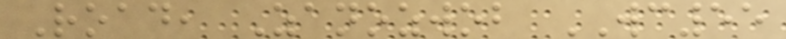Road, Zanozwob WC55
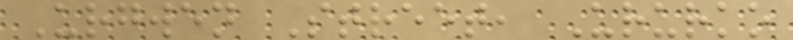Urgwen Street, Ururko
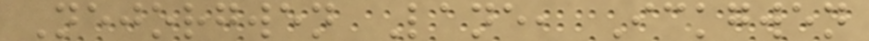Nejorgwen Lane, Ickgwen
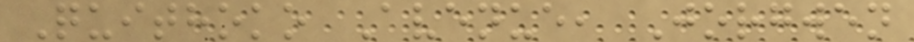Quithoko Avenue, Jorgwen
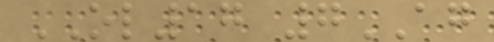OL17 7AG
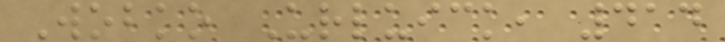Wobko Urluick, 414
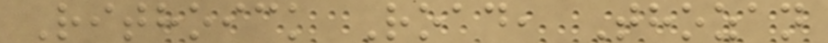Rithoick Road, Thozan
